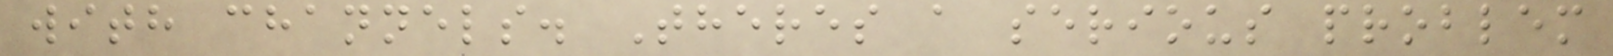with channels. Theres a serious problem
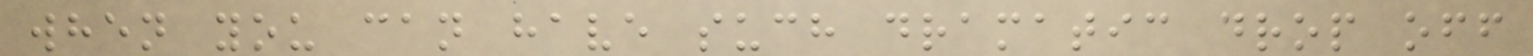when you can have such dramatic drop off
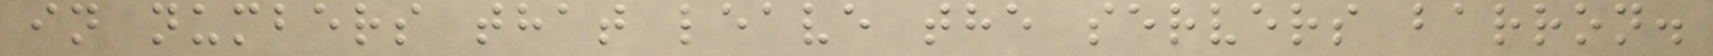in numbers that leave the servers barron.
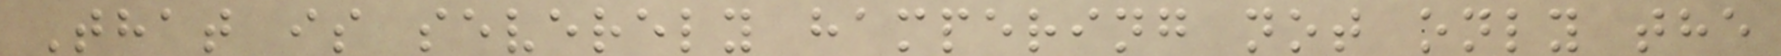That is severely hampering not only the
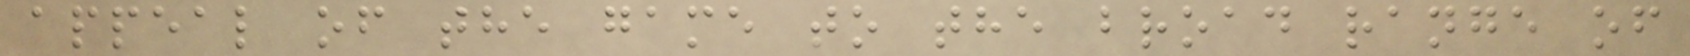appeal of the game to the broad range of
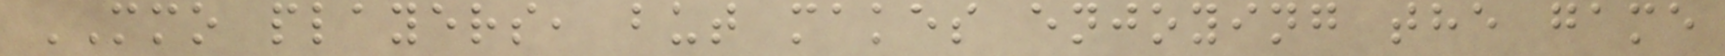MMO players, but makes enjoying the game
